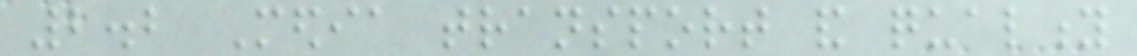2.2 Media transport and quality
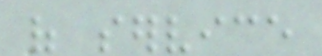of service
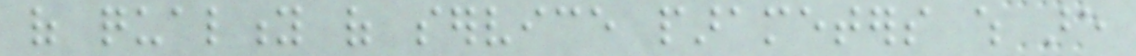of quality of service parameters which are
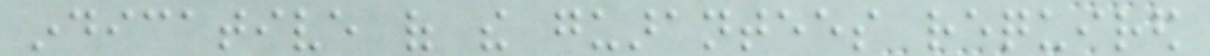indicative of the guarantees required
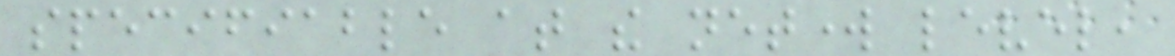specifiable at the network level,
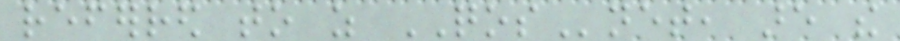referred to as QOSnet, are the
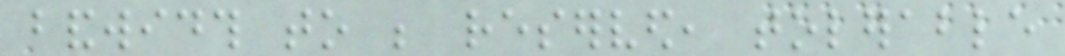bandwidth to be reserved, tolerable
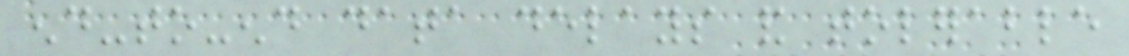end-to-end data delays and tolerable
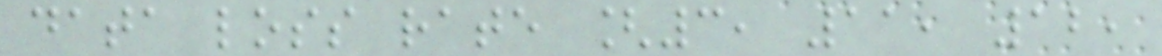data loss rate [3, 11, 12,
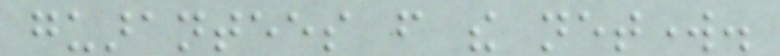guarantees from the network.
